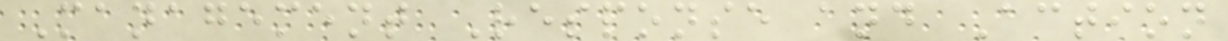Management Response and Action
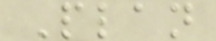Plan
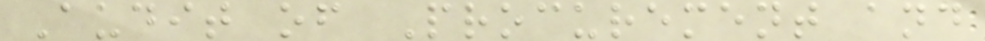Audit of Procurement and
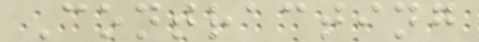Contracting
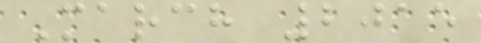March 2015
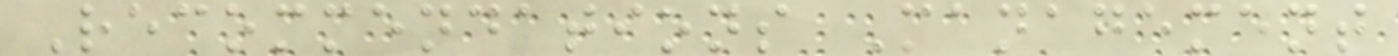Recommendations Management
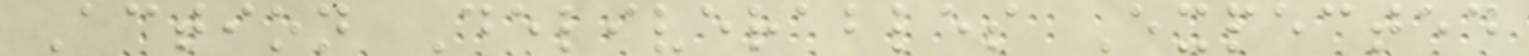Action Deliverables Expected
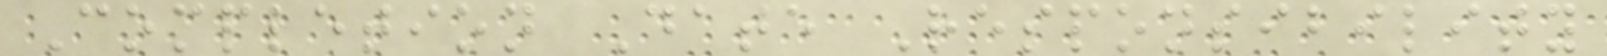Completion Date Responsibility
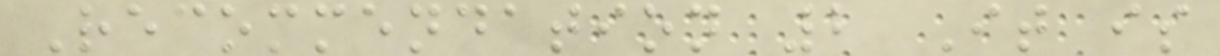Recommendation 2 It is
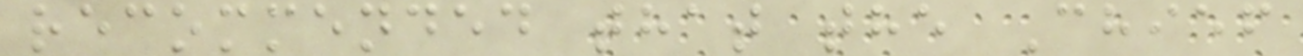recommended that the Chief
